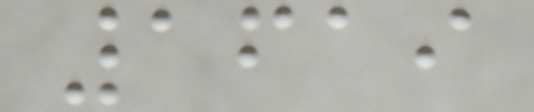1619
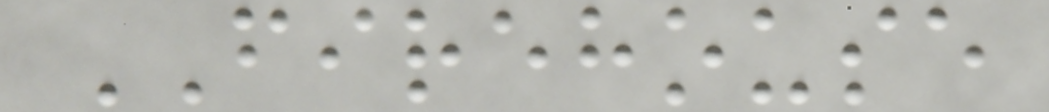FIREHOUSE
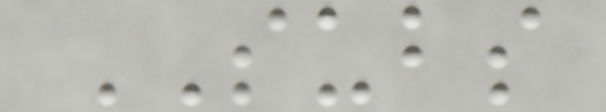SUBS
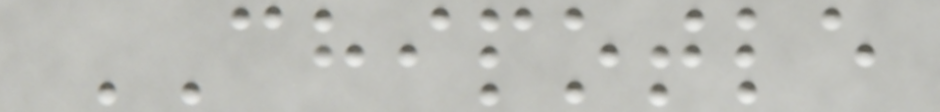CHIPOTLE
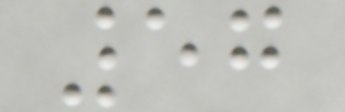57
